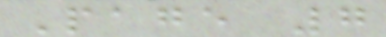Page 7
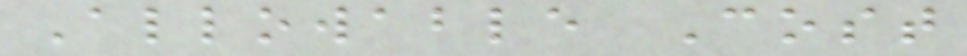Allowable Cost
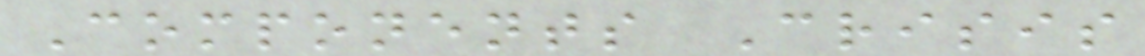Components Crisis
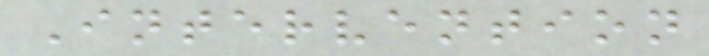Intervention
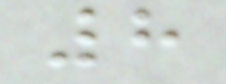8
